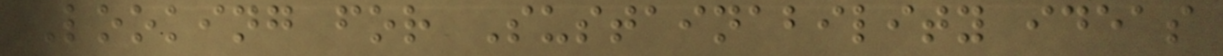Looking for Sustainability ideas
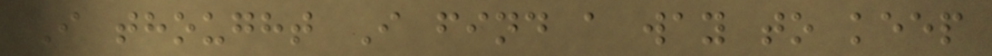I thought I find a way to keep
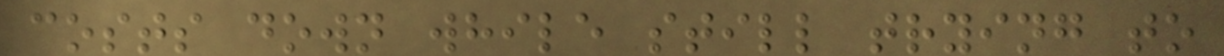costs down while still trying to
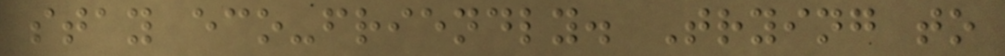stay eco-friendly. Trying to
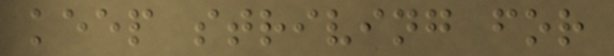keep striving for
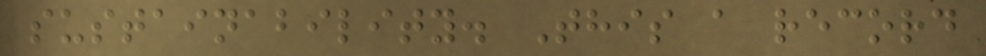sustainability. This a record
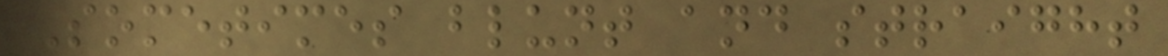Sometimes blunt and straight
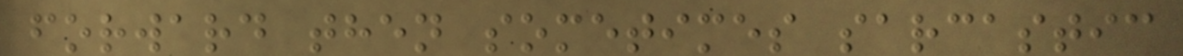forward then sometimes sarcastic
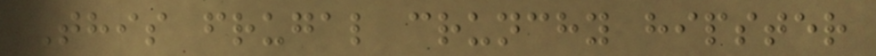This frugal crunchy hipster
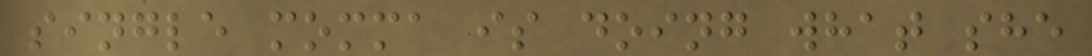single momma is doing what she
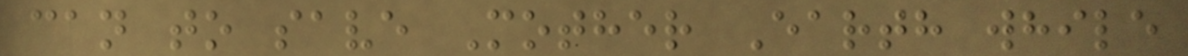can to save Mother Earth while
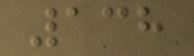138
